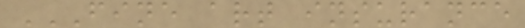FINE ART INSURANCE
